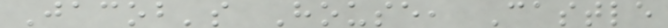Jacob's House, Castle
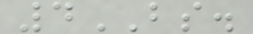4BS.
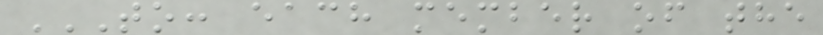TO: EACH MEMBER OF THE
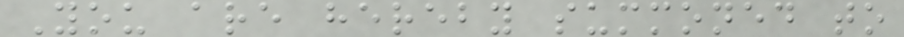You are hereby summoned to
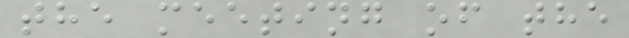the meeting of the
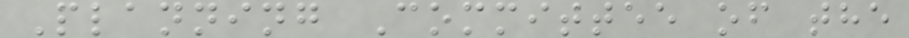Planning Committee of the
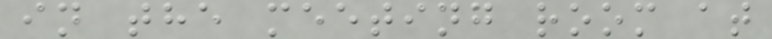in the meeting room at
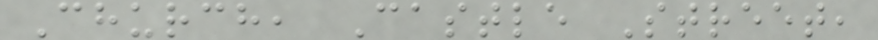Church, Castle Street,
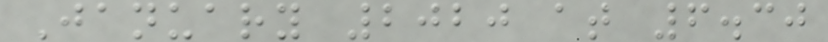January 2020 at 6.30
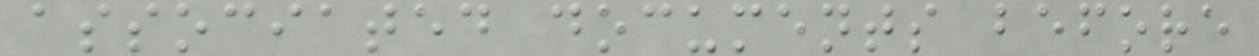associated documents before
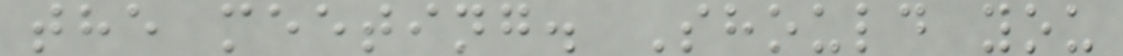the meeting. Should you
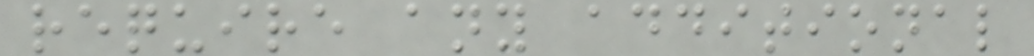require any additional
